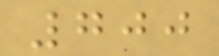700
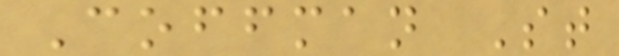Coffman St
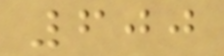600
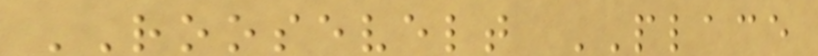ROOSEVELT PLACE
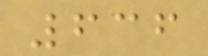636
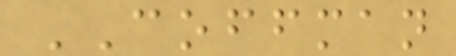COFFMAN
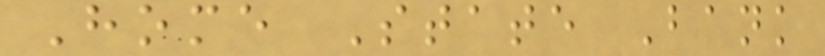Home State Bank
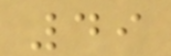49
